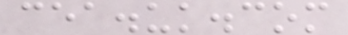cea.uk.com
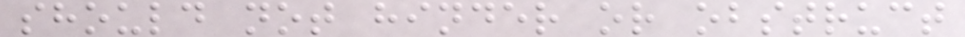should not hinder or obstruct
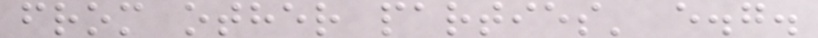from other parties' e.g.
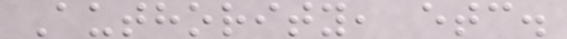Authority, etc.
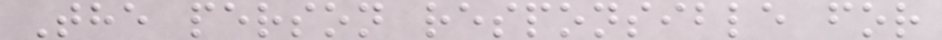The person responsible for
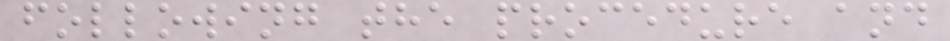following the procedure and
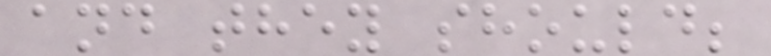and they should;
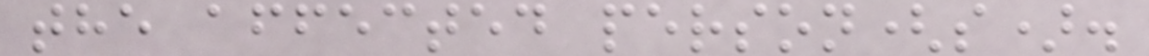the affected person(s).
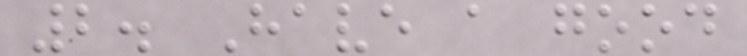2. Have a good
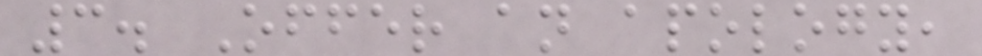3. Offer an apology,
